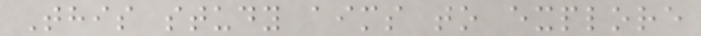This study aims to explore
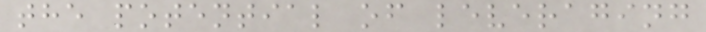the potential of leveraging
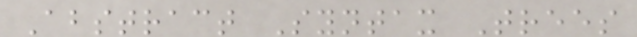Abstract Syntax Trees
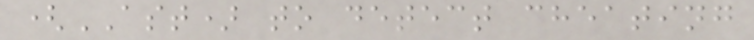(AST) to detect cheating
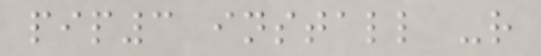pip3 install -r
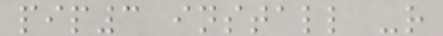pip3 install -r
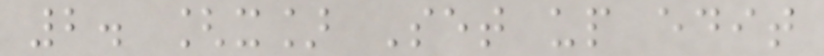2. [x] Set up edit
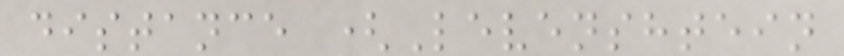distance (Levenshtein
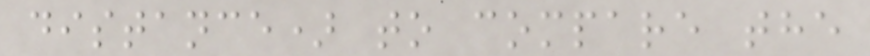distance) to compare the
